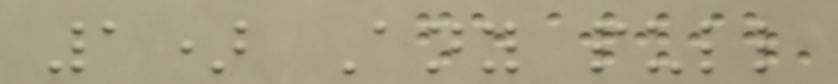1) Any pull
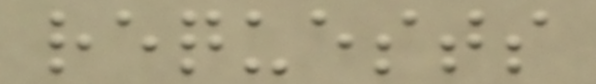requests
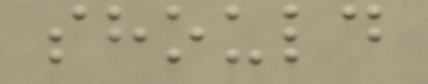should
